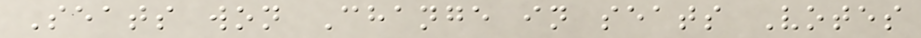Seats won Change in seats Votes
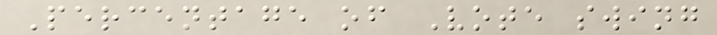Percentage of Vote swing
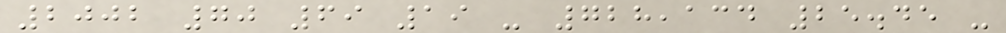2002 70 69 19 - 728,134 25.45 -
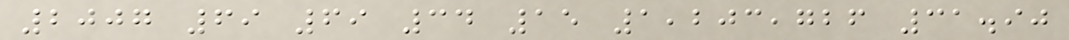2007 69 69 34 15 1,203,726 31.90
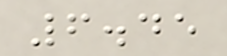6.45
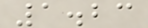1.23
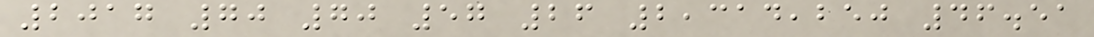2017 70 70 57 26 2,314,250 46.51
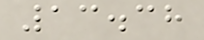13.38
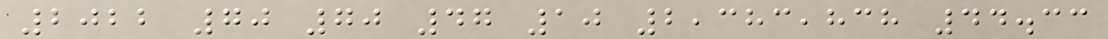2022 70 70 47 10 2,383,838 44.33
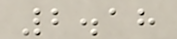2.18
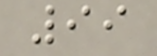99
